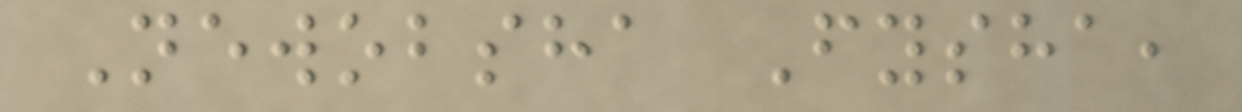Newobsha Fysha,
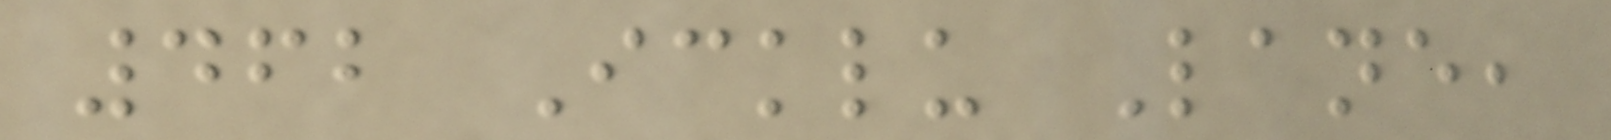462 Icklu Lane,
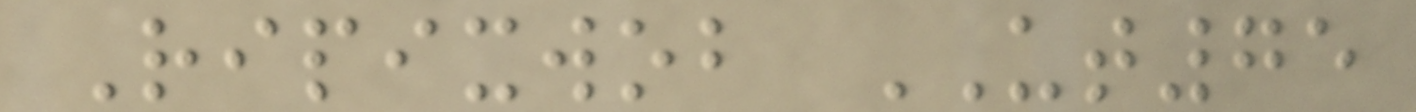Ripixwob UT75
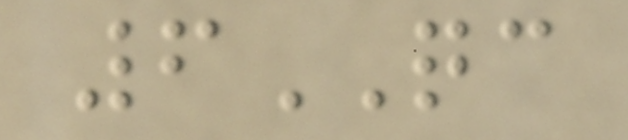6QC
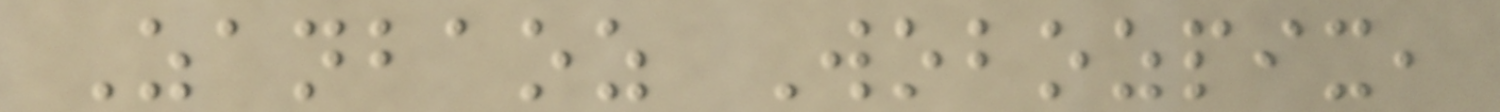Zanbaoz Wobozpix,
